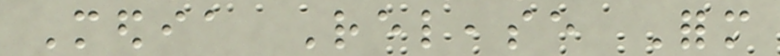Media Release Form
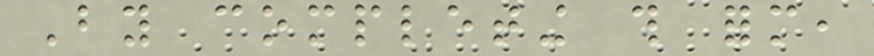By completing this form,
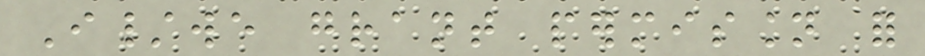I/we grant permission for
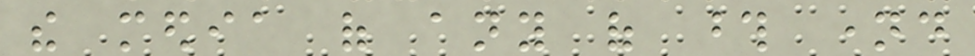the media of any of those named
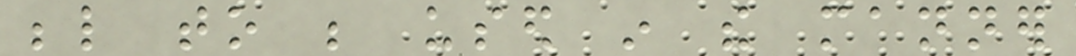below to be used in the manner
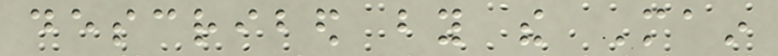described by the Main
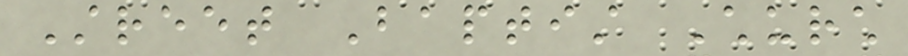Street Baptist Church
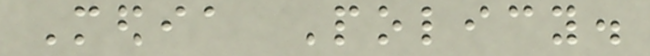Media Policy.
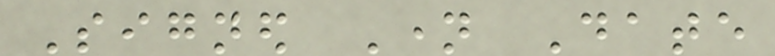Signed Name Date
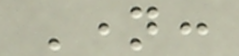Name:
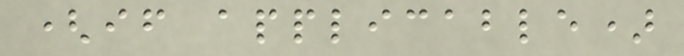(if applicable)
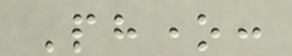Phone:
